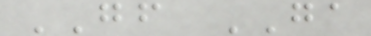GF GA
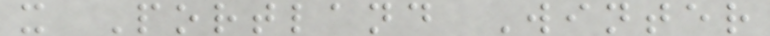x Portland Winter
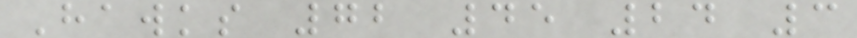Hawks 72 45 24 3
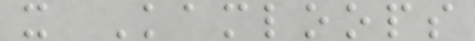x Kamloops
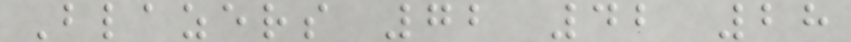Blazers 72 42 28
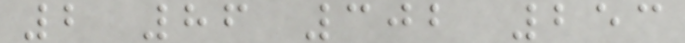2 86 302 253
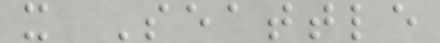x Seattle
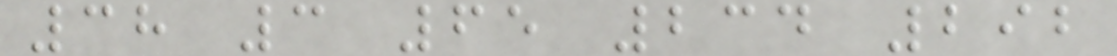38 3 65 234 292
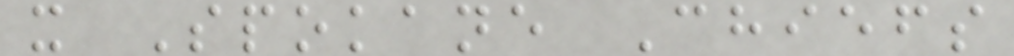x Spokane Chiefs
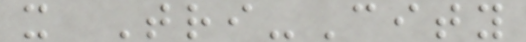x Tri-City
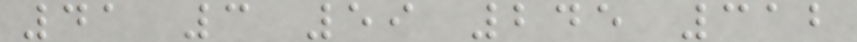41 3 59 245 312
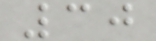30
